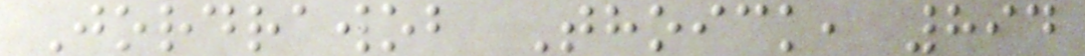Jordrawob Thoick, 894
